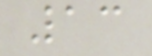13
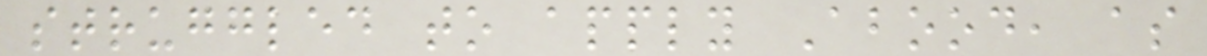struggled to apply Abood, as
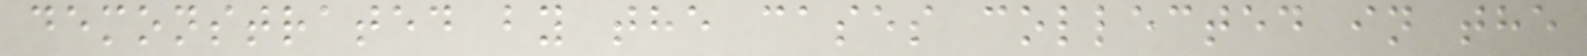demonstrated by the cases collected in the
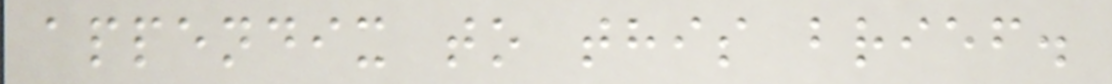appendix to this brief.
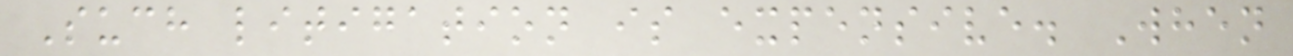Such litigation is expensive. When
